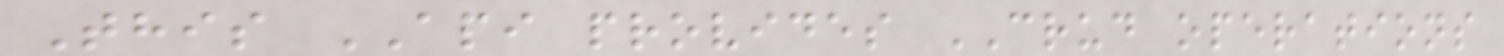This API provides CRUD operations
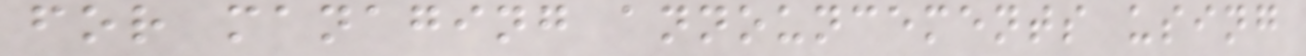for managing announcements using
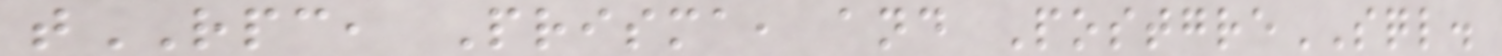tRPC, Prisma, and PostgreSQL.
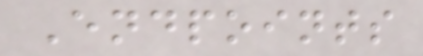Endpoints
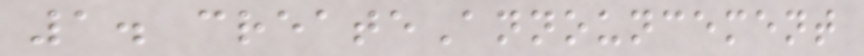1. createAnnouncement
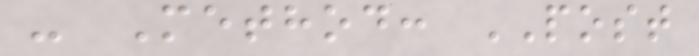- Method: POST
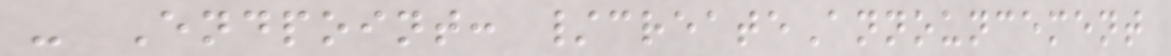- Endpoint: /createAnnouncement
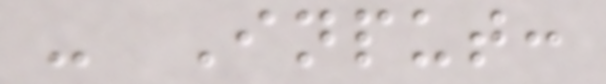- Input:
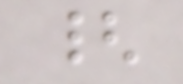{
